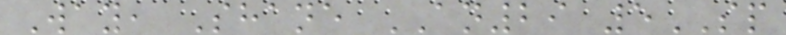Way, Shane AN29 5SP
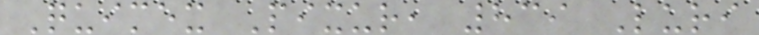Quimex Pixur, 839 Luri
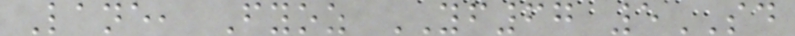Lane, Fyoz YF67 5SD
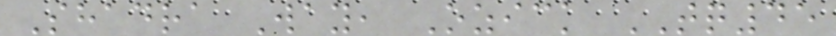Shadra Way, Ozick TQ45
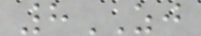8ZJ
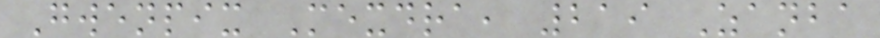Gwenpix Mexdra, 219 Zanba
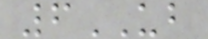6UB
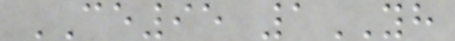CE95 1YH
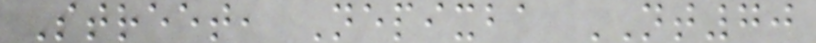Street, Nepixba NT70
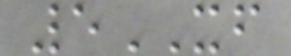5XF
